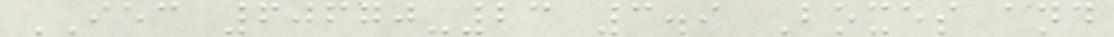IEC 60670-23 3.9 Boxes and
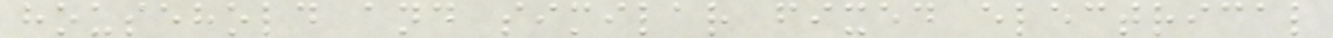household and similar fixed electrical
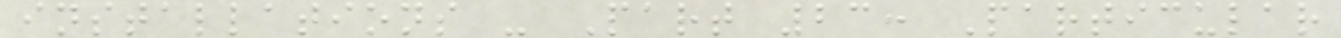installations - Part 23: Particular
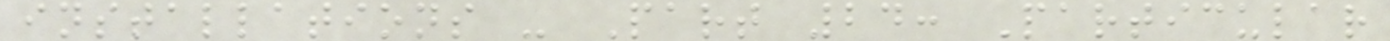installations - Part 24: Particular
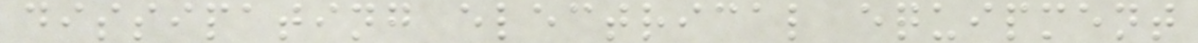dissipating electrical equipment
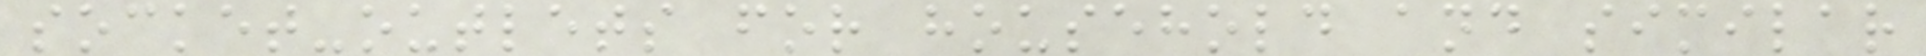socket-outlets for household and similar
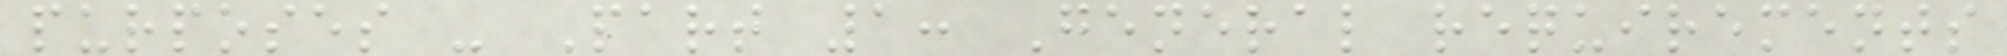purposes - Part 1: General requirements
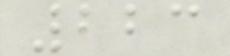223
